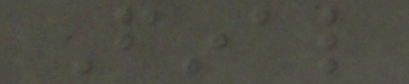Final
